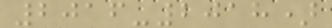2016-2018)
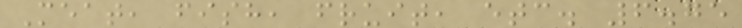Meat, fish, fruit, etc. 6.75
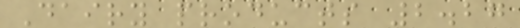Dairy products 2.27
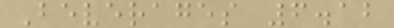Beverages 6.12
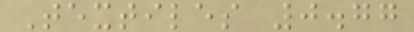Textiles 0.77
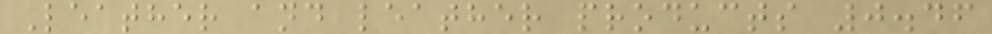Leather and leather products 0.46
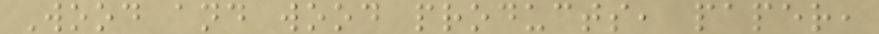Wood and wood products, paper,
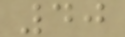40
